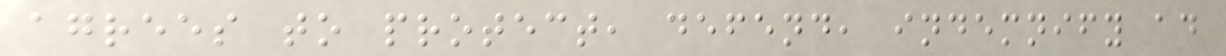agrees to protect, defend, indemnify ad
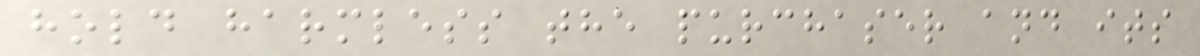hold harmless the purchaser and its
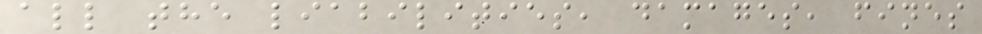all the liabilities, damages, fines
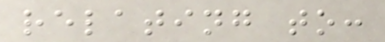relating to:
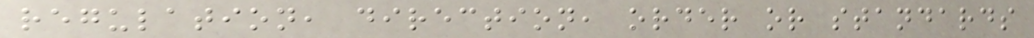regulation, direction, order or standards
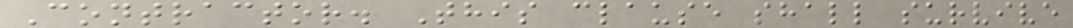Contractor. This clause shall survive
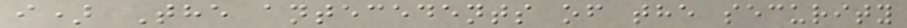i) The antecedents of the security
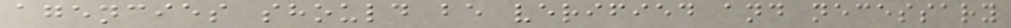agencies should be verified and necessary
